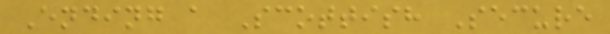Ending a Scottish Secure
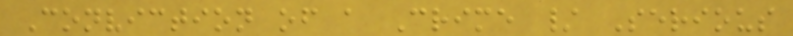Conviction of a Crime / Serious
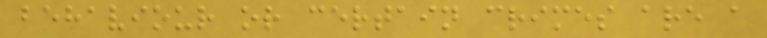behaviour or certain crimes are a
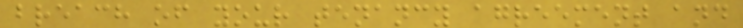breach of your tenancy agreement and
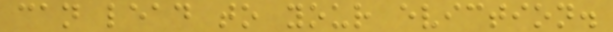can lead to your eviction.
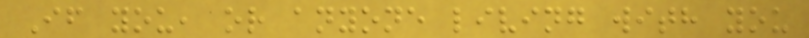If you, or anyone living with you
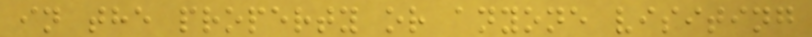in the property or anyone visiting
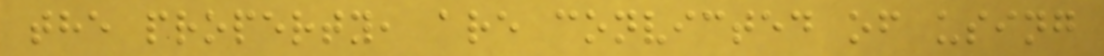the property, are convicted of using
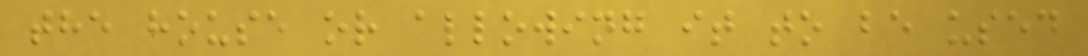the house or allowing it to be used
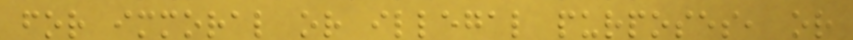for immoral or illegal purposes, or
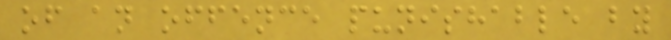of an offence punishable by
